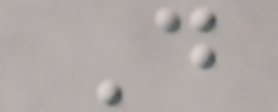D
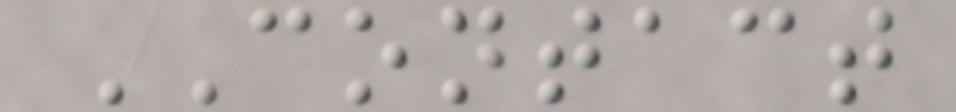CONTACT
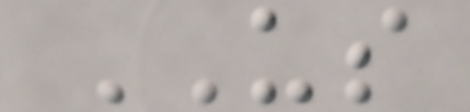US
